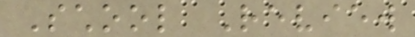School Review
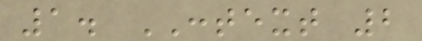1. CONTEXT 2
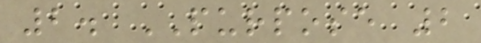2. PURPOSE 2
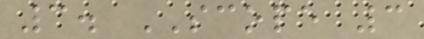3. SCOPE 3
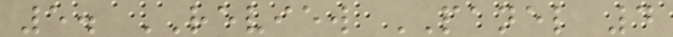5. REVIEW PANEL 4
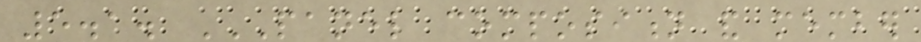5.1. PANEL COMPOSITION AND MEMBER
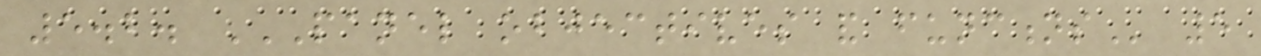5.2. PANEL OBJECTIVES AND FUNCTIONS 5
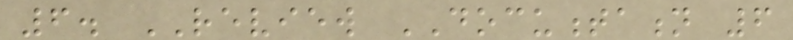6. REVIEW DOCUMENTATION 6
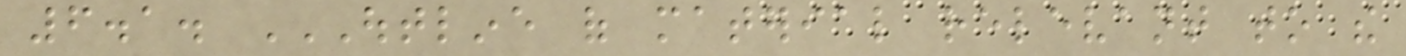6.1. OUTLINE OF MATERIAL RELEVANT TO THE
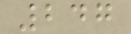247
